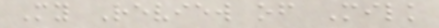My Review of Milk
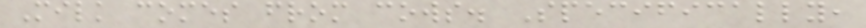Milk comes from cows. Specifically,
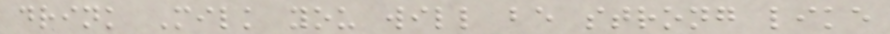drink Milk you will be strong like
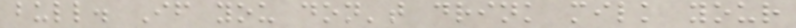bull. If you don't drink milk your
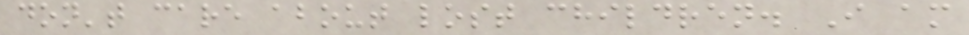don't care about lost children. I am
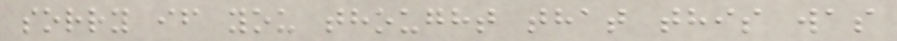sorry if you thought that this was
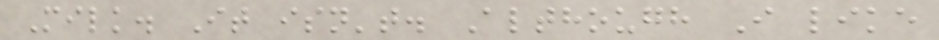Milk. It isn't. Although I like
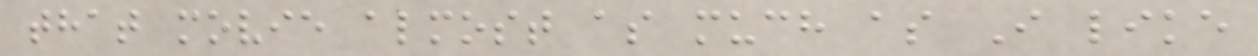that movie almost as much as I like
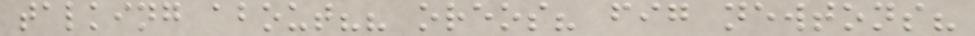talking about?? oreos? fig newtons?
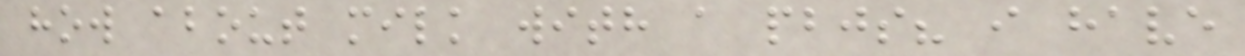how about milk with a pbjs? i have
